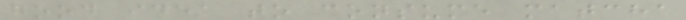good idea to consume matcha
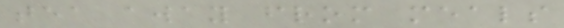tea away from meals
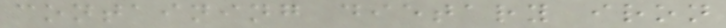containing dietary iron
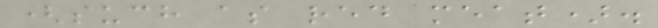(such as red meat).
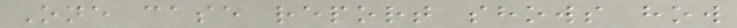One case report shows how
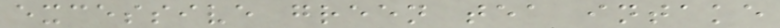excessive green tea intake
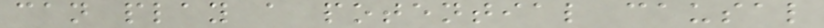can play a potential causal
